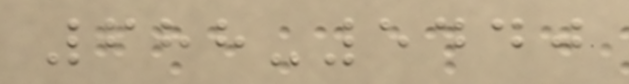688-5440
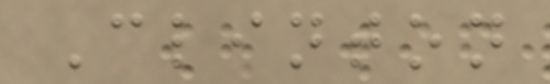Clinton
